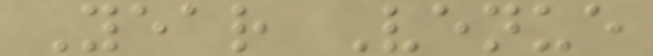Year Venue
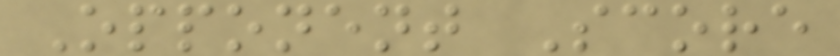Opponent Score
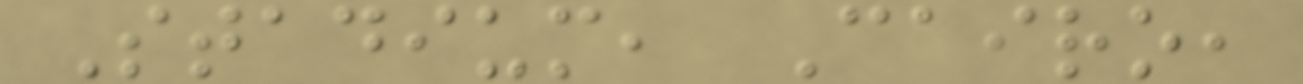Stadium, Cairo,
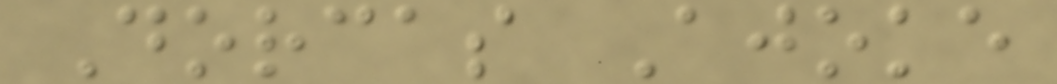Dorcas Ajoke
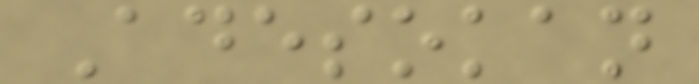Adesokan
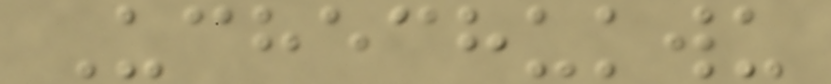Uchechukwu
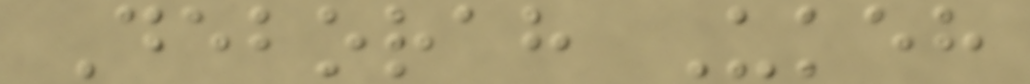Deborah Ukeh
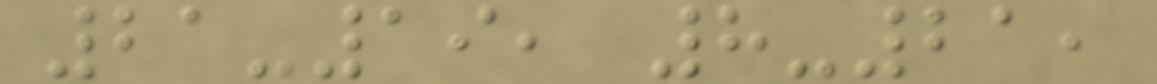21-19, 8-21,
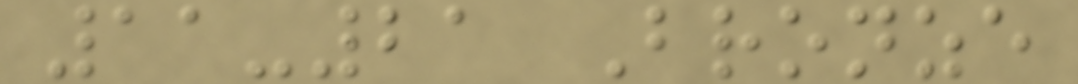11-21 Bronze
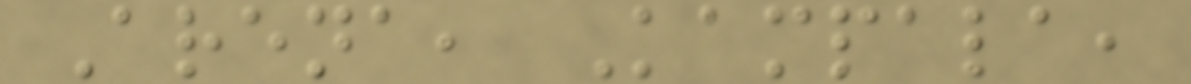Arena, Kampala,
